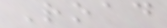Road
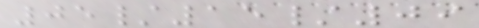05/15/09
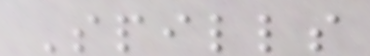Spills
